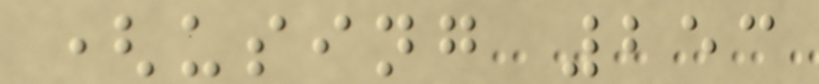(using 253
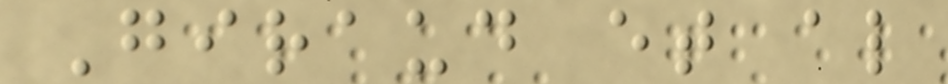Giraud et al
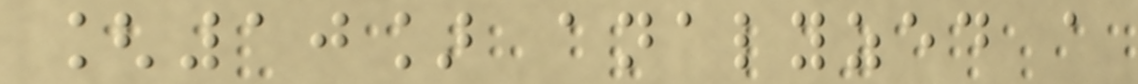[10] analyzed a
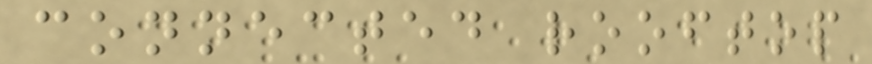connected rooftop
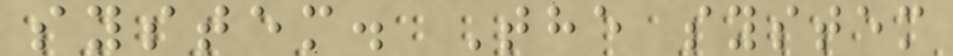system. The system
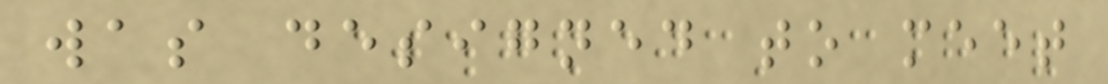was designed to meet
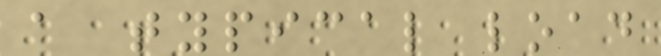a typical load
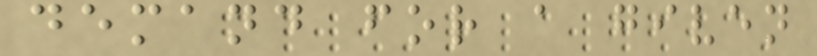demand for a given
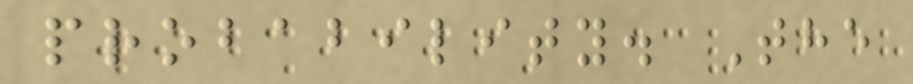probability. The
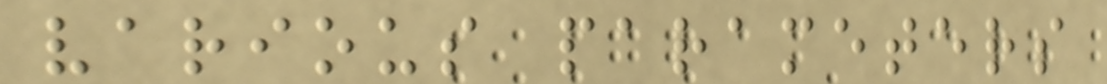various parameters
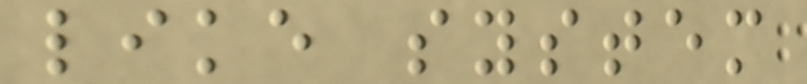like system
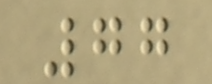77
